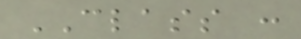CLASS :
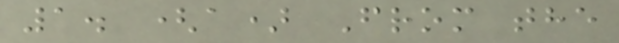1. (a) From the
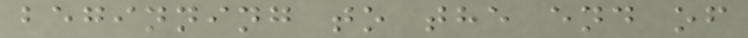beginning to the end of
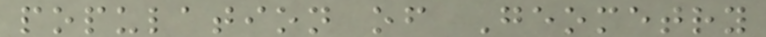population of Geometry
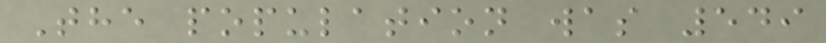The population was 549
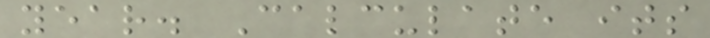year. Calculate its
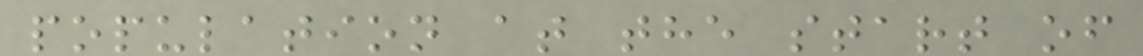population at the start of
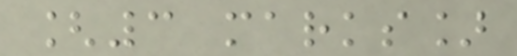[3 marks]
